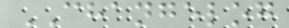CHANGELOG
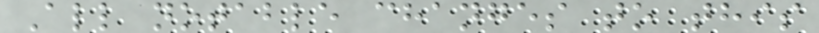All notable changes to this
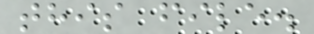this file.
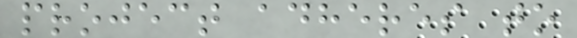project adheres to
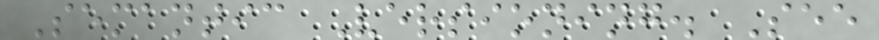Semantic Versioning. See
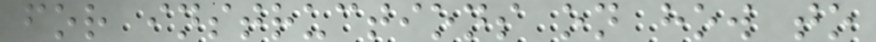for instructions on how to
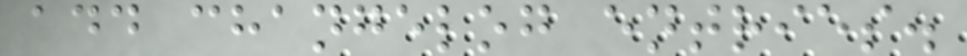add changelog entries.
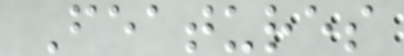Features
